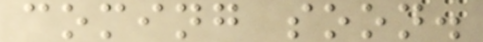coming soon.
